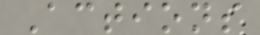Actions
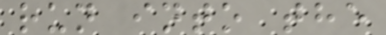run into the
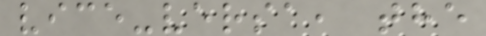vice-versa, the
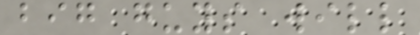big guys will
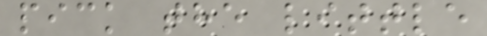pick the little
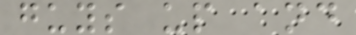guys up and
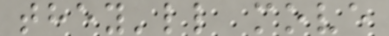they'll move
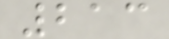213
